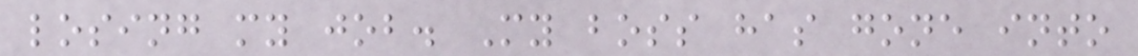losing my job. My boss has gone into
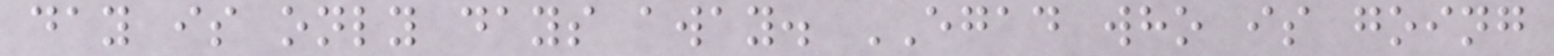day is only days away. EGAD who is going
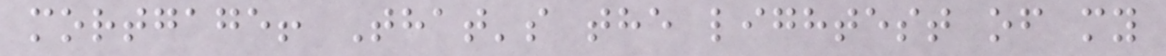mortgage! That's the lightest of my
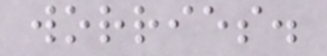worries.
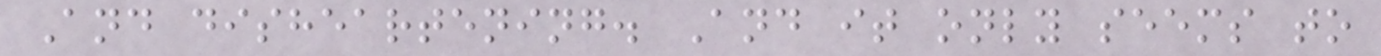And disheartening. And it only seems to
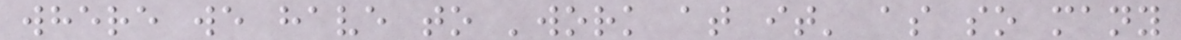where we have to 'work at it' as so many
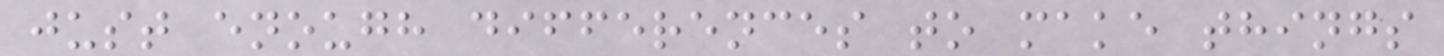just enough differences to make things
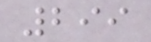299
